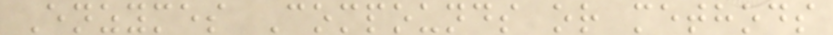Enzymes Compounds or methods
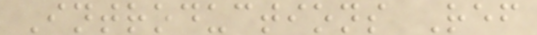Introductions Ref
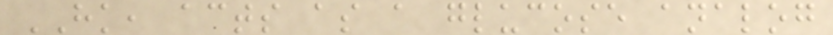HK, acts as a glucose analog
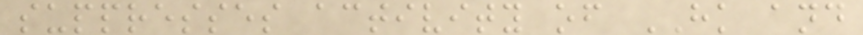suppresses activity of HK and
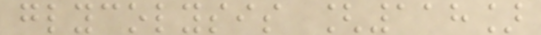glycolysis [118]
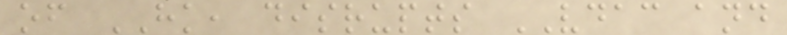of HK, disrupts VDAC and
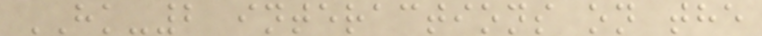HK-2 interactions on the
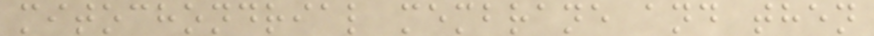mitochondrial membrane and then
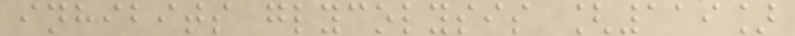inhibits glycolysis [119]
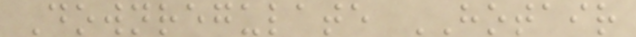Downregulate HOTAIR
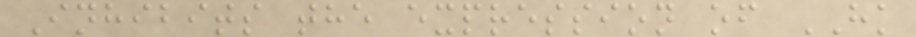Inhibits the expression of HK
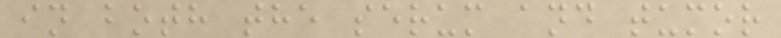in both the serum and tumor
